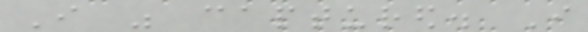I was captured. I
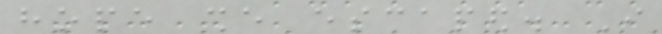hope she escaped. I
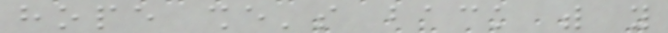hope she's back with you
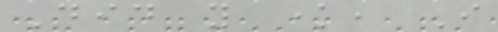Did you know, I
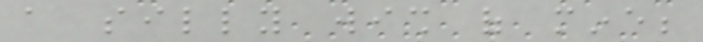a silly wish of mine;
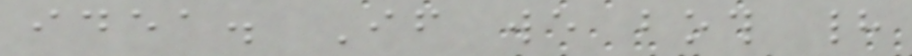idea. If we both had
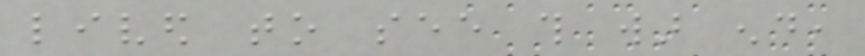lived to see this war end,
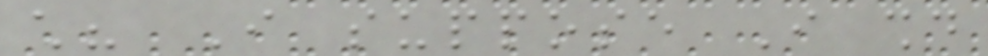child? I suppose I should
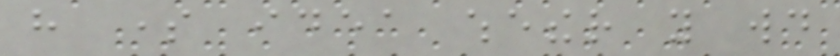have some idea whether you would
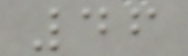46
